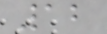12
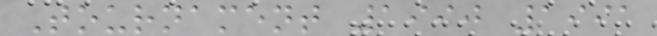Tournament 1990 1991
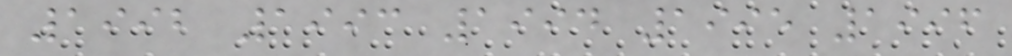1992 1993 1994 1995 1996
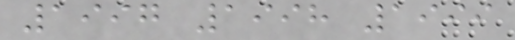1997 1998 1999
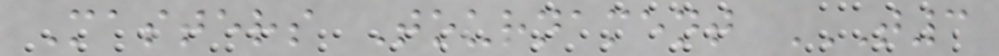Masters Tournament T3
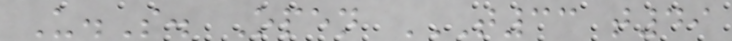U.S. Open T33 T49
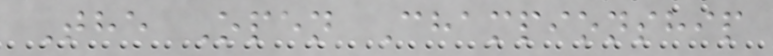The Open Championship
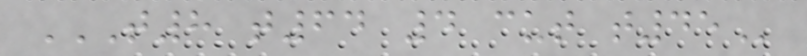T8 T64 4 CUT T45
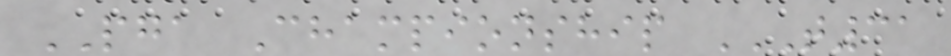PGA Championship T31
